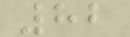82
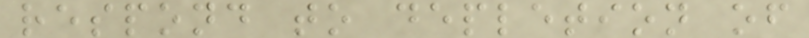respond to depletion of
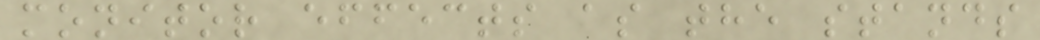monitor effects as the stands
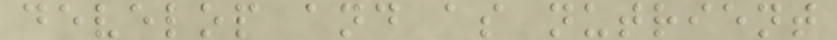develop and as nutrient
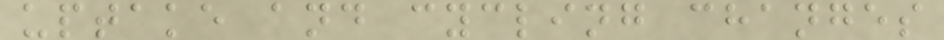uptake and cycling changes
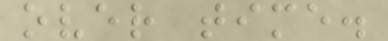over time.
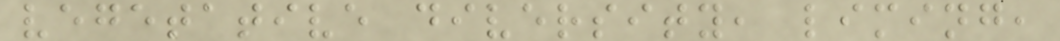vegetative diversity, liming,
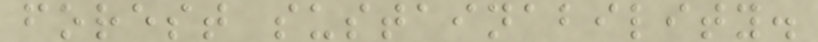forest sustainability.
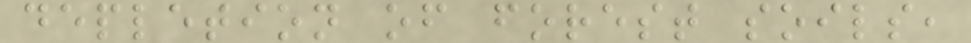depletion of forest soils,
